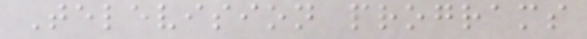Television programs
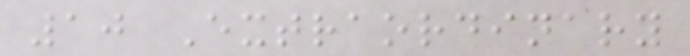10 Extraordinary
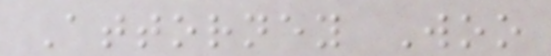Attorney Woo
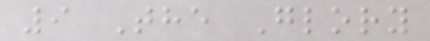9 The Glory
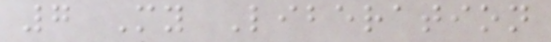7 My Liberation
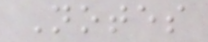Notes
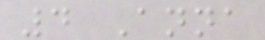4 Anna
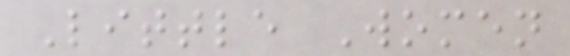Little Women
